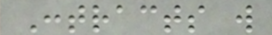Contracts will
